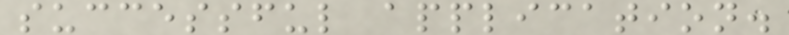successful application.
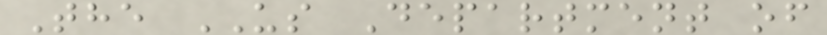The US Department of
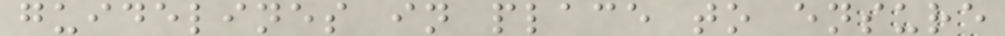guidelines in place to ensure
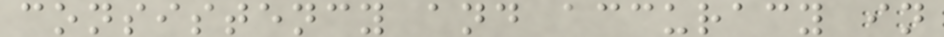consistency and accuracy in
